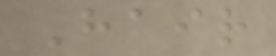Hair
